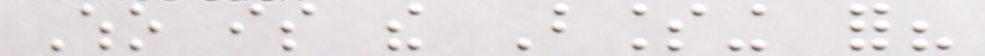Who is the Blessing for?
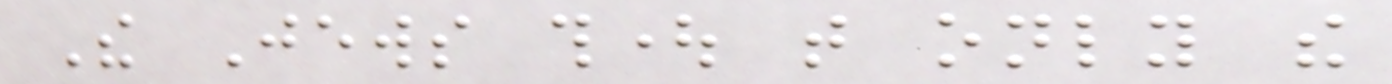The Jews thought that only the
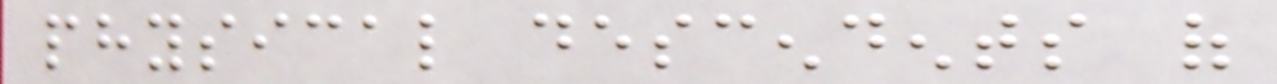physical descendents of
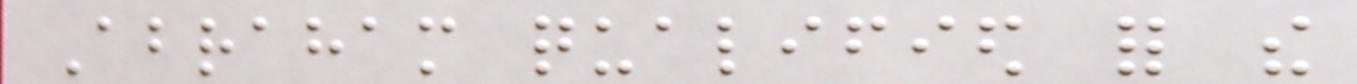Abraham qualified for the
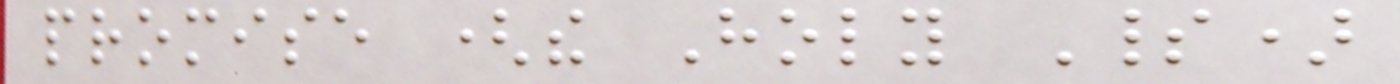promise (the Holy Spirit)
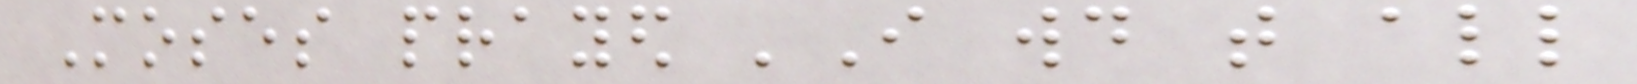Moses prayed 'I would that all
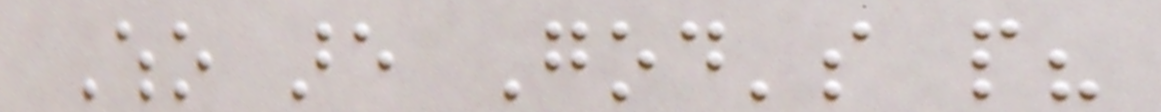Who are God's people?
